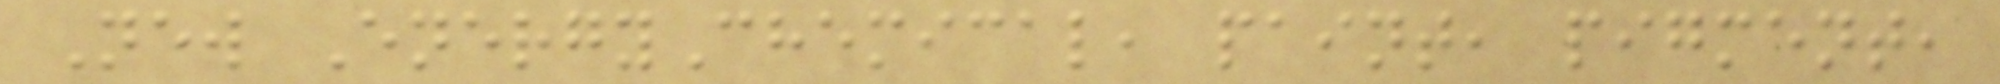New EnergyChemical, paint, pigment,
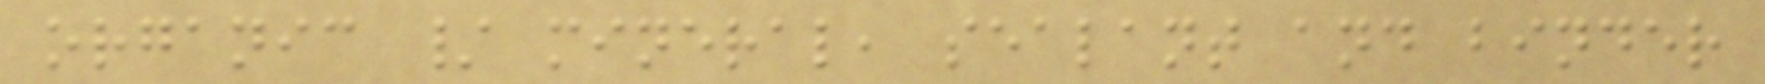organic / mineral, sealant and binder
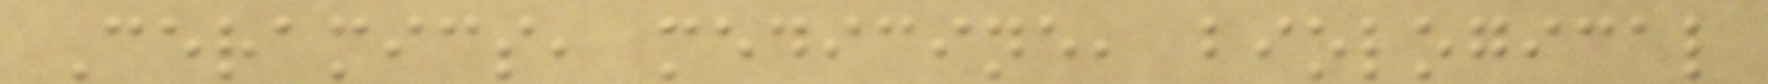Ceramics, medicine, biological
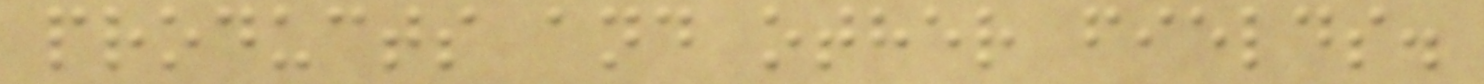products and other fields.
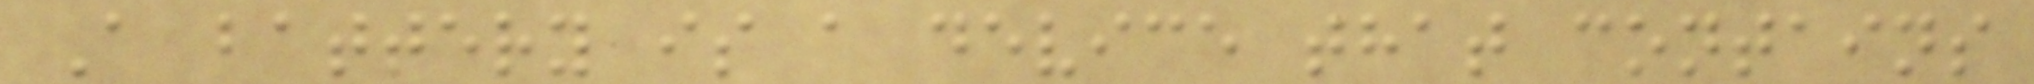A battery is a device that contains
